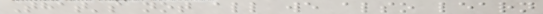That's not all we also learn
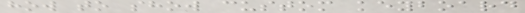how to show custom keyboard
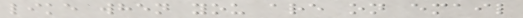like when you are on email
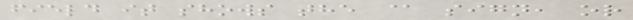field it shows the @ sign, or
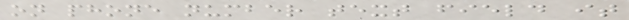on phone number text field it
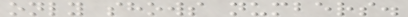only shows numbers.
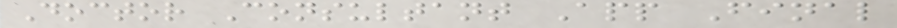Doctor Consultant App Final
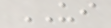UI
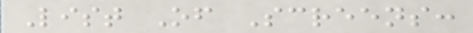List Of Screens:
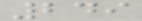249
